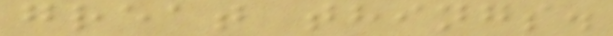great things.
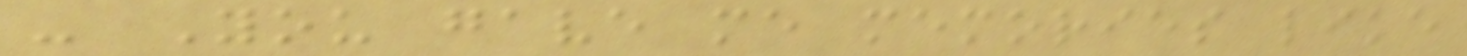- You gave me memories like
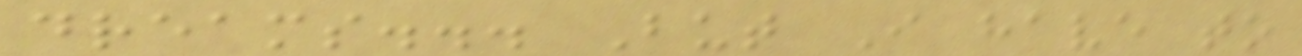dreams... But I have to
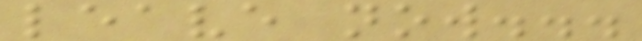leave now...
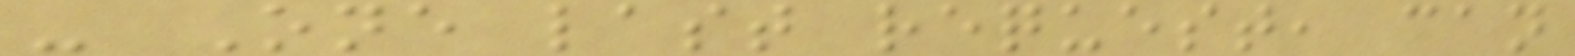- One last request, can
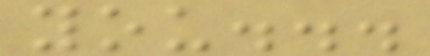you...
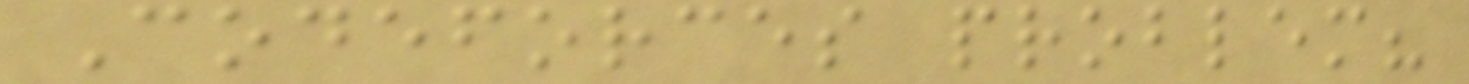Codeforces problem?
